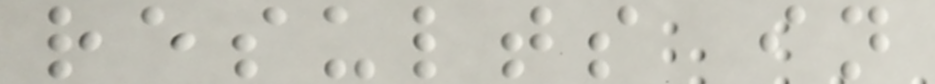results in
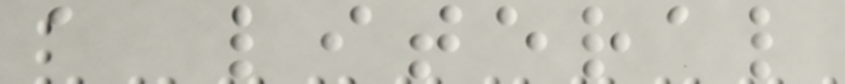a literal
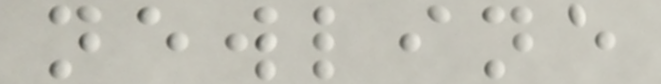newline
